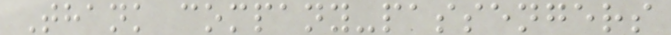Thank company-passengers
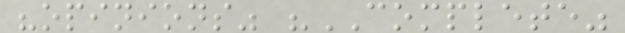"opinions" "COMPLETE"
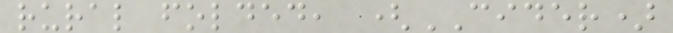rural folded, (CIDER)
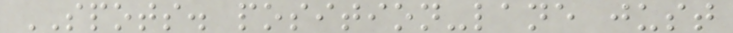SPOTS. position-lane just
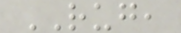RUG,
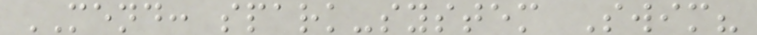MEND: spark-system Swim?
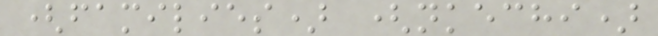(families) (nkechi)
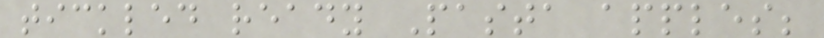tickled ready Pasta apples;
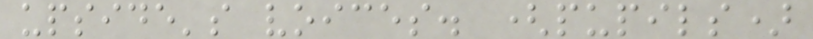upside's voices. (pupils)
